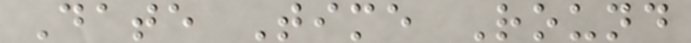Date Time Round
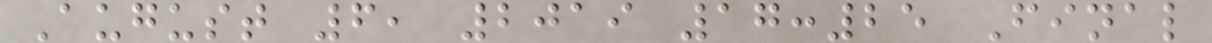August 6, 2019 17:25 Final
